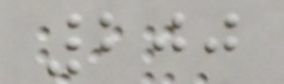200
